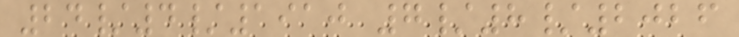24/4/1910 7/8/2026
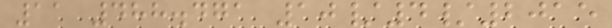11 488.471 10/4/2015
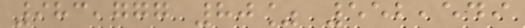983,777 80% 552,549
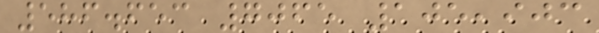586.653 7065 105,903
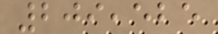209,525
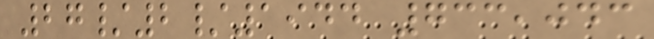27/2/1944 733,043
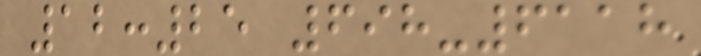12:25 698-6118
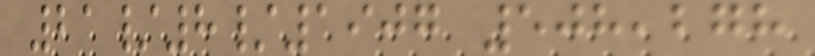21/8/1907 508,278
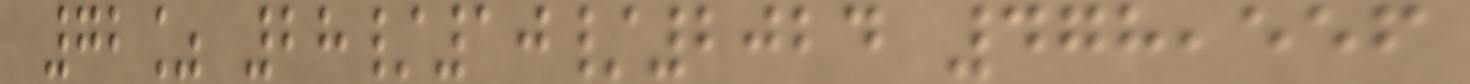72% 28/10/2024 478,556
